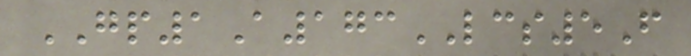GP1A173LCS5F
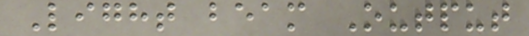Light beam Output
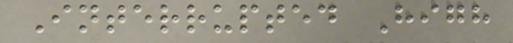Interrupted High
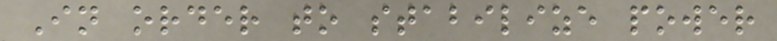In order to stabilize power
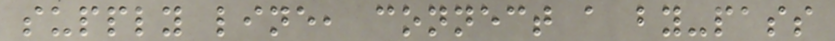supply line, connect a by-pass
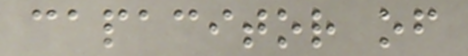capacitor of
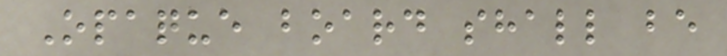Opaque board shall be
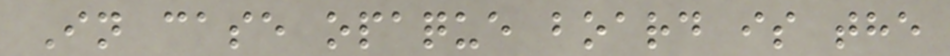In case opaque board is the
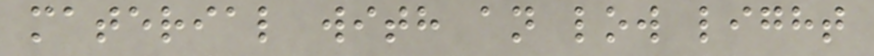material with an low light
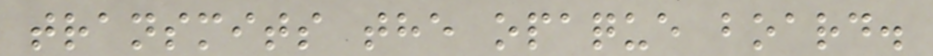transmits the opaque board.
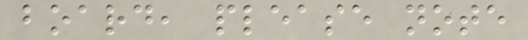board, please note
